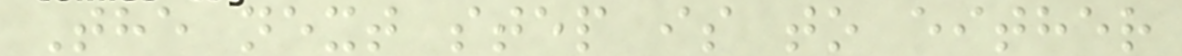The next step is to either
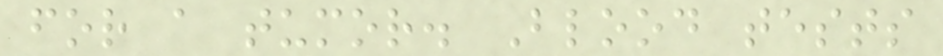for a tumor. Blood tests
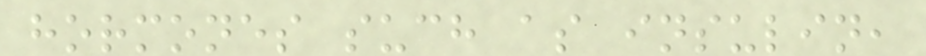hormones such as insulin,
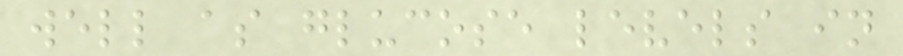well as glucose levels in
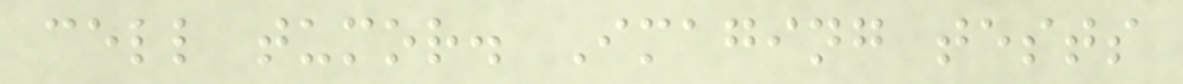cell tumor. Imaging tests
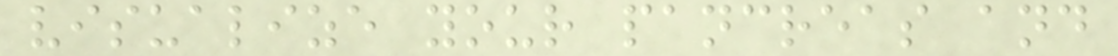visualize your pancreas and
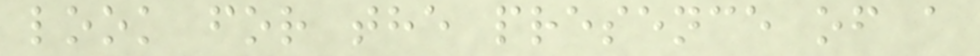look for the presence of a
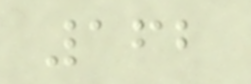162
